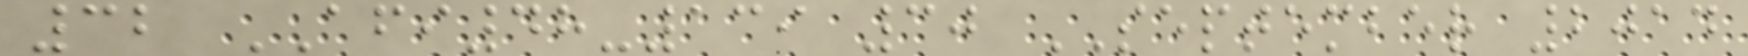32 AFI48-139 30 SEPTEMBER 2014
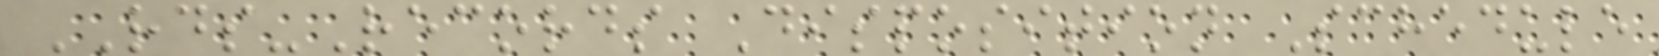RDS-Records Disposition Schedule
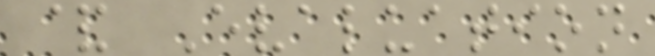& Evaluation
